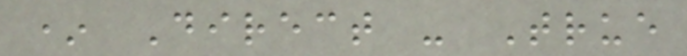* Direct - True
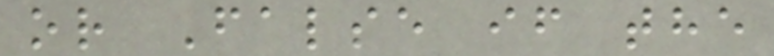or False if the
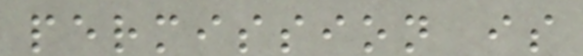permission is
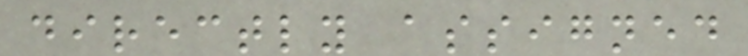directly assigned
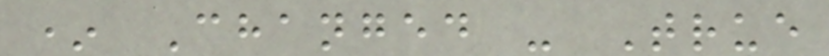* Changed - True
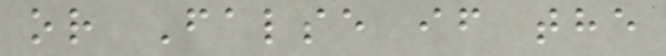or False if the
